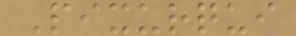Pixurqui
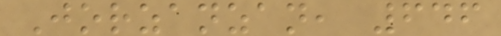Jorzanzan, 646
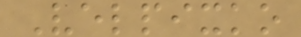Velpixko
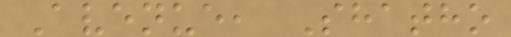Avenue, Shatho
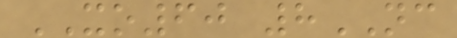XO60 8NC
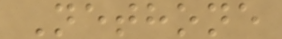Nethone
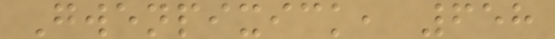Gwenpixick, 658
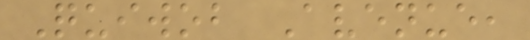Quiwob Avenue,
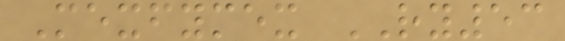Mexfymex RY53
